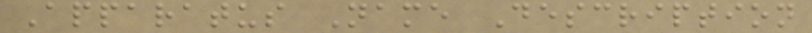Apparatus Name Description
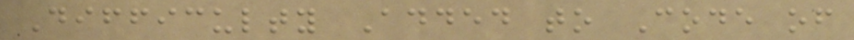Difficulty Added to Code of
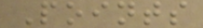Points
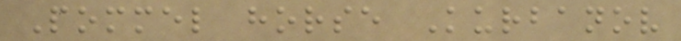Pommel horse Kurbanov
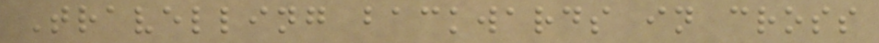Travelling backwards in cross
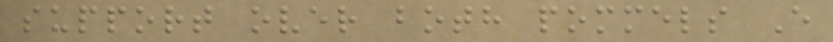support over both pommels E
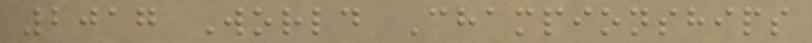2017 World Championships
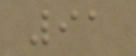91
